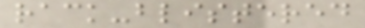rack-blistered
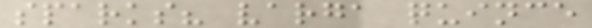sparks? varga quince
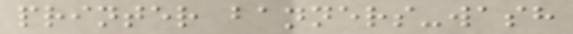printer banners-wash
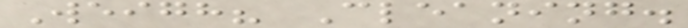Weigh? Cleaning.
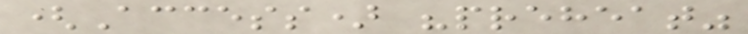(Access) "preheat"
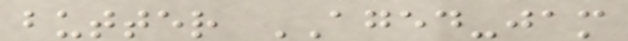butter AGED-jam
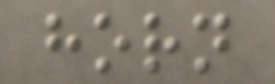horn
